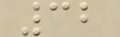32
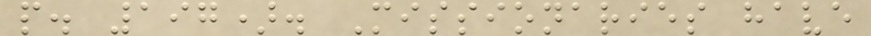p. 197). Missionaries have
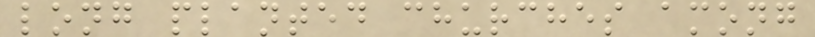long planted churches among
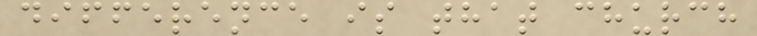difference is that church
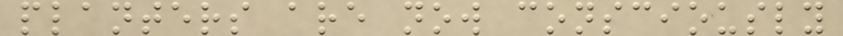planters are now consciously
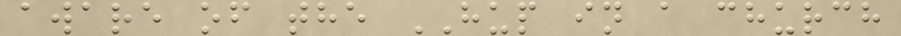aware of the HUP in a church
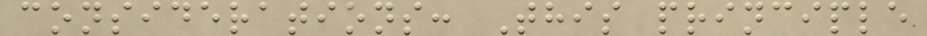considerations: This principle
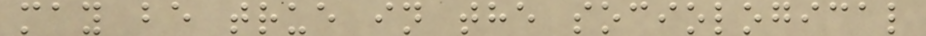may be true in the sociological
